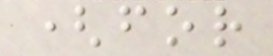(for
